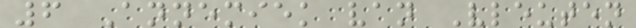6 Annemiek van Vleuten
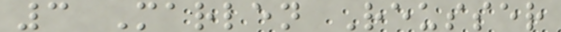3 Marlen Reusser
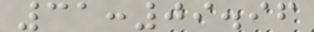31:09.96
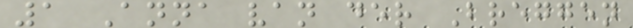1 Anna van der Breggen
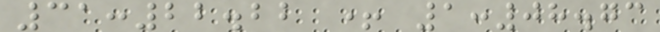31:22.22 + 1:08.73
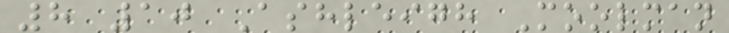8 10 Ashleigh Moolman
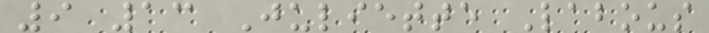9 13 Juliette Labous
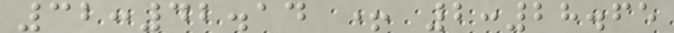32:42.14 + 2:28.65
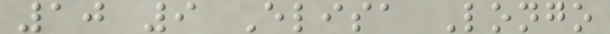10 9 Elisa Longo
